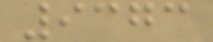9373
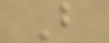B
